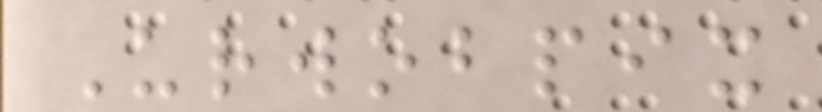Urwobpix
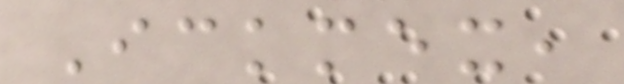Ickmex,
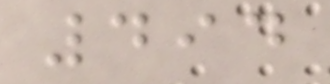494
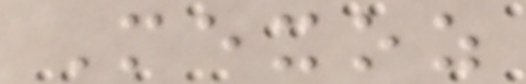Mexoz
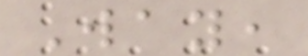Way,
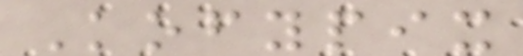Kofypix
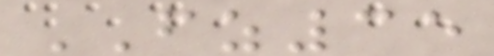FZ35
